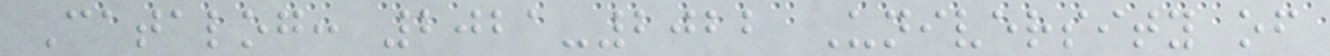Catalog: 2021-2022 University of
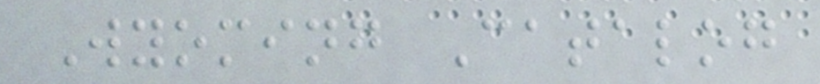Wyoming Catalog
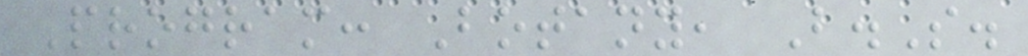Program: Botany, B.S.
